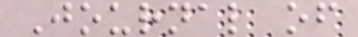Journal of
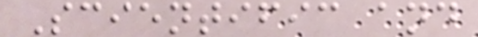Scientific and
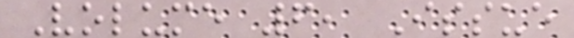Volume 6, Issue
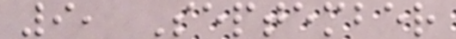9, September
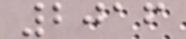2016
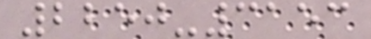2250-3153
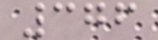376
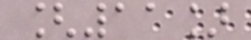[11]
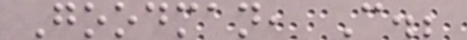Goodman, C.;
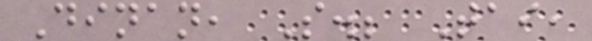Dinan, S.; Tai,
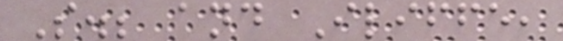S.; and Iliffe,
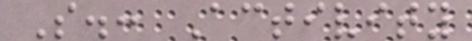S.: Activity
